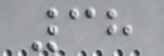38
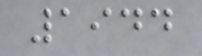1944
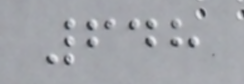648
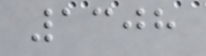1308
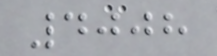4008
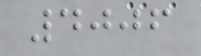4006
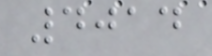4014
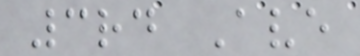3rd Ave
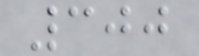300
